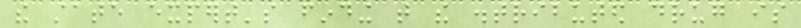the state expert's finding that the distributed drug is
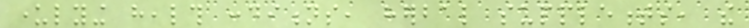underlying health conditions, herbal supplements, the
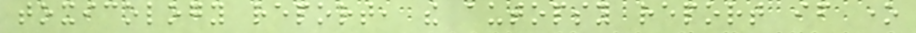toxicology report, the autopsy report if one
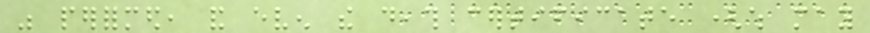was performed, and even the death certificate (which may
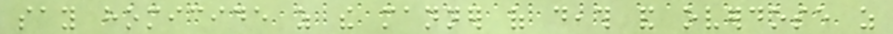say homicide as the manner of death and overdose as
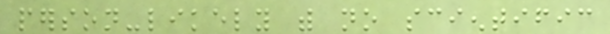person-likely with no scientific
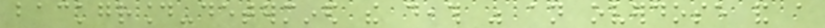background-determined the death was an overdose and a
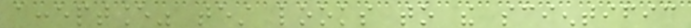acceptance" test looks to the scientific
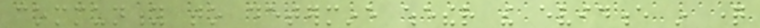community to determine whether the evidence in question
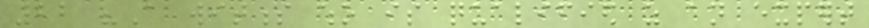22 "A witness who is qualified as an expert
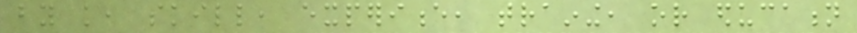by knowledge, skill, experience, training, or education
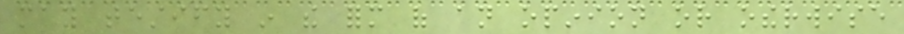may testify in the form of an opinion or otherwise
